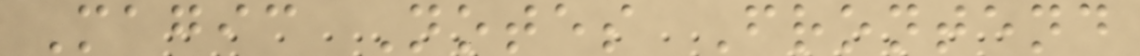Magic Notes Frontend
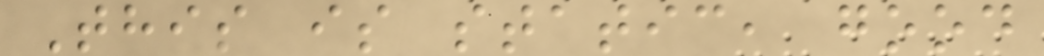This is static, good
